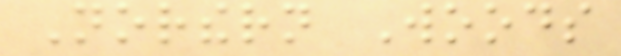Northern Woods
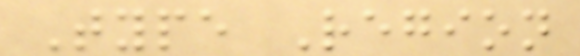Type Region
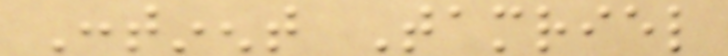Continent Tamriel
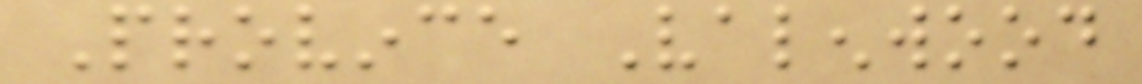Province Valenwood
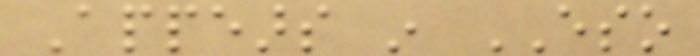Appears in ESO
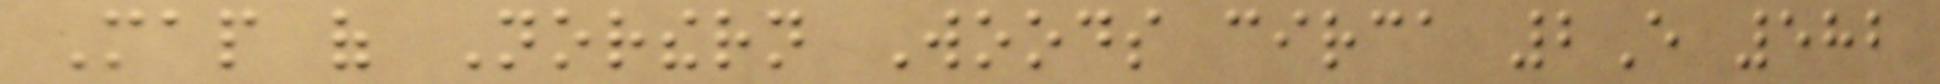Map of Northern Woods circa 2E 582
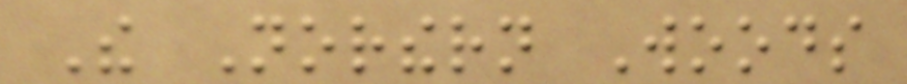The Northern Woods
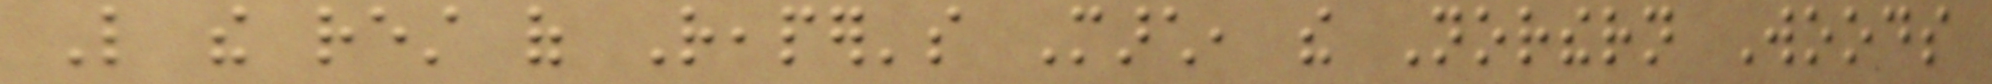Like the rest of Reaper's March, the Northern Woods
